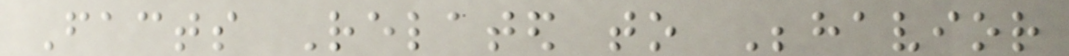Facts Related to Behavior
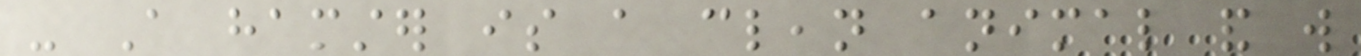- A hamster is a clean animal and will
